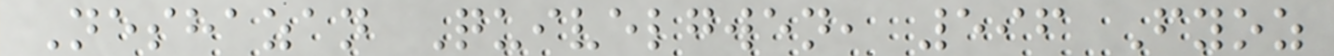Neshazan Quivelgwen, 596 Fyoz
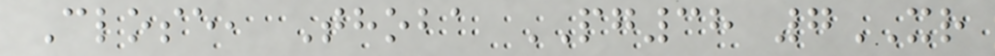Close, Thoba PG38 7XR
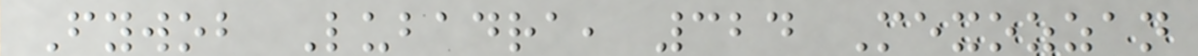Fywob Lubadra, 324 Mexozzan
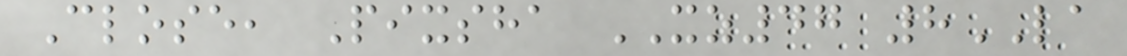Close, Pixsha XZ47 8LA
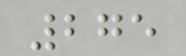275
